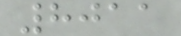8011
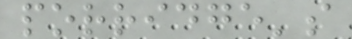porridge's
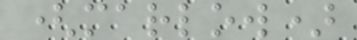(marlow)
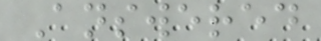Answered
